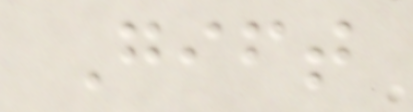Gift
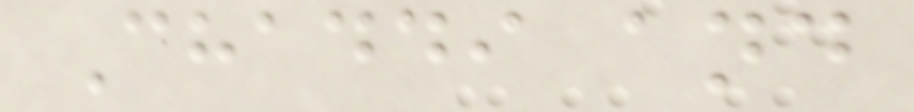Chaddi and
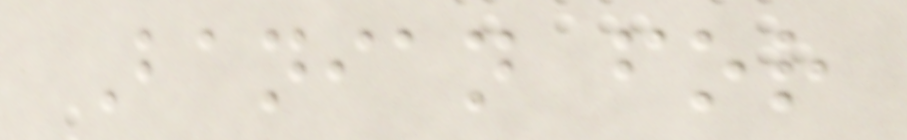Banian for
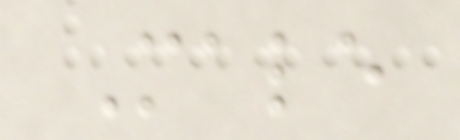Male
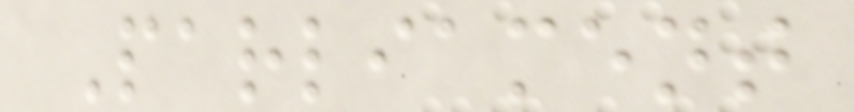Parliament
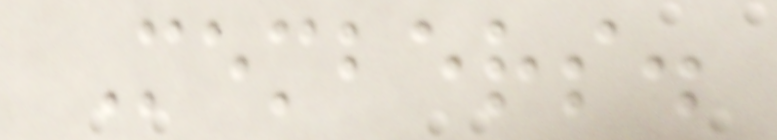Members.
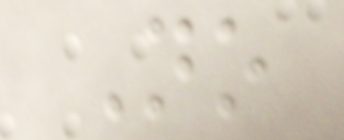No
